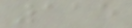115
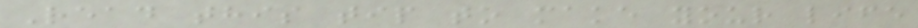Read this tip to make your life
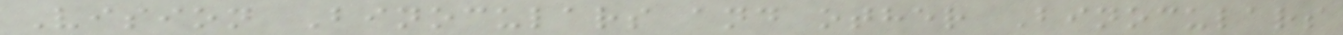Vision Binoculars and other Binoculars
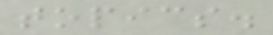topics.
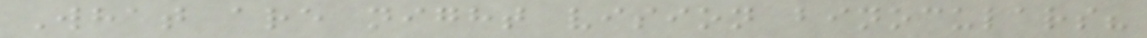What are night vision binoculars?
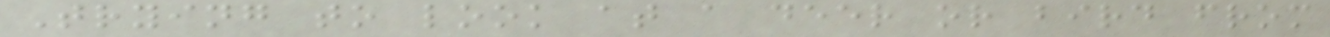Trying to look at a deer or bird from
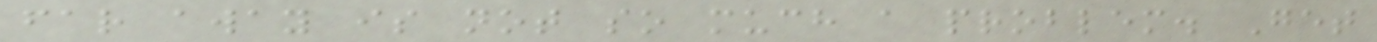far away is not so much a problem. Get
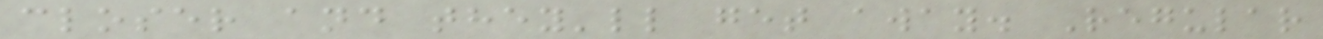closer and they'll get away. Regular
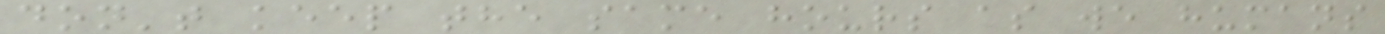don't keep the same hours as we humans
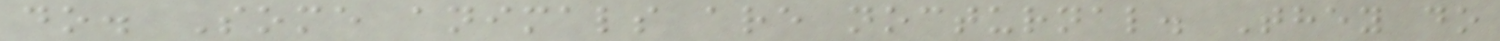do. Some animals are nocturnal. They do
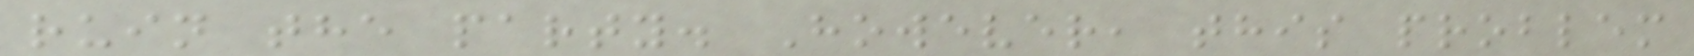ruin the party. However, this problem
